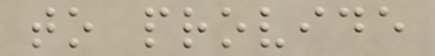to provide
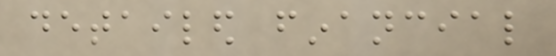detailed financial
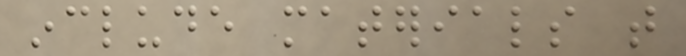include materials that
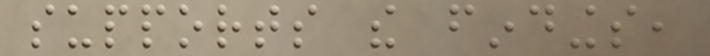supports the findings,
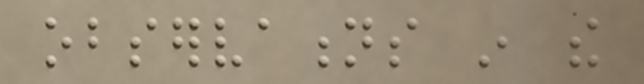observations in the
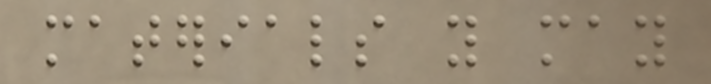materials you may
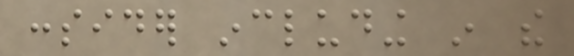consider including in the
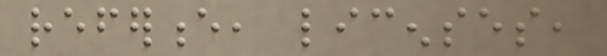reference, licenses,
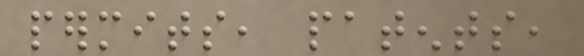permits, patents,
